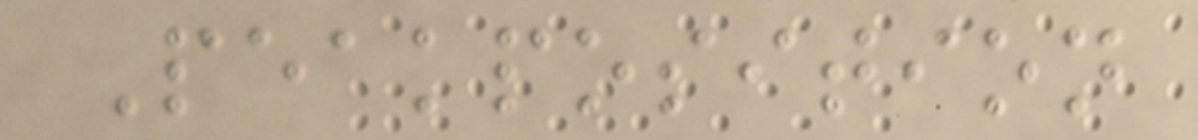Peakposition
